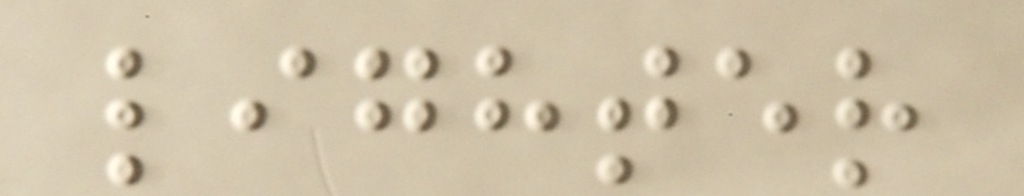lighter
